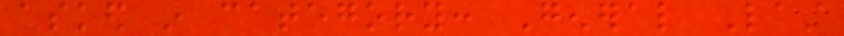asked in category: General Last
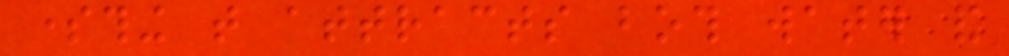something that attracts both water and
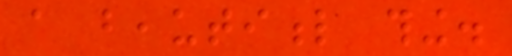a beautiful thing.
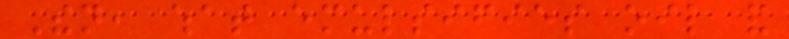Then, what emulsifies oil and
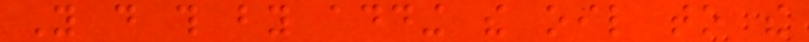You do this by adding the oil to the
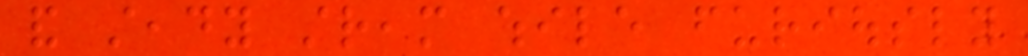and steady stream while furiously
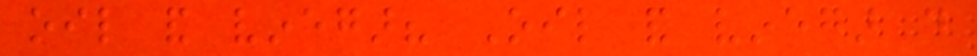oil and vinegar? Oil and vinegar do
